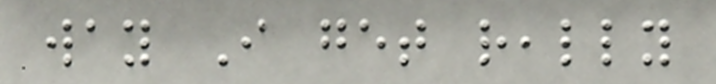way I get really
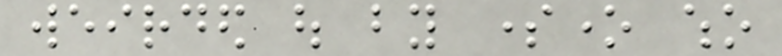weirded out by someone who
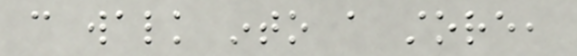can walk into a store,
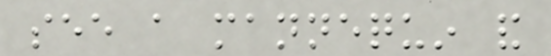see a mannequin and
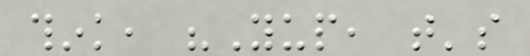think, "Yup, that's
